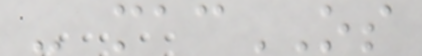- macOS
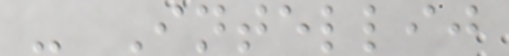- Intellij
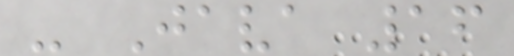- Java 16
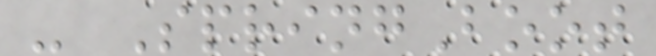- SpringBoot
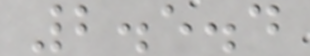2.5.4
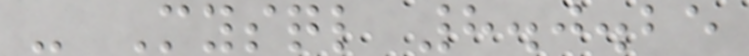- Mysql 8.0.25
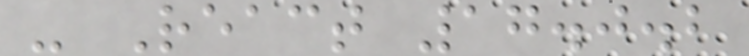- React 17.0.2
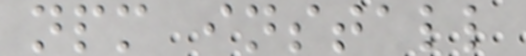npm install
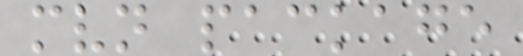mvn package
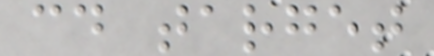cd target
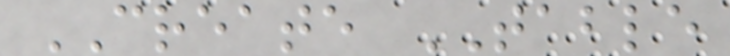CREATE TABLE
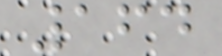164
